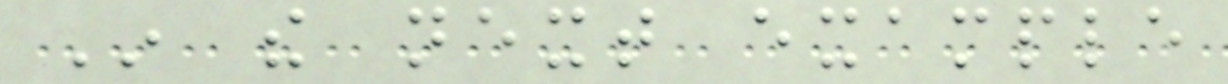In the next example
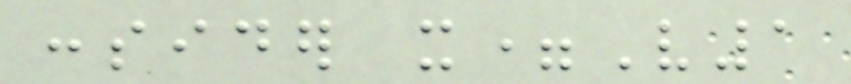consider x=V1
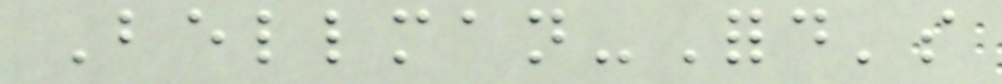Bellman-Ford's
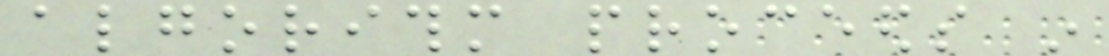algorithm proceeds in
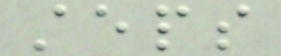steps
